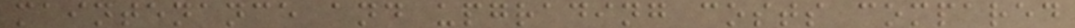maintenance and upgrading costs compared
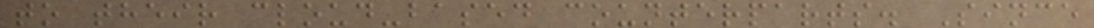to their cloud-based counterparts. Since
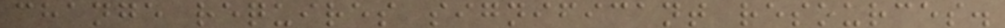change requires significant resources.
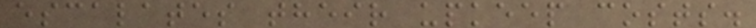escalates their upkeep costs.
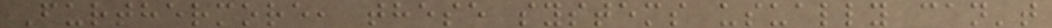Furthermore, these systems usually can't
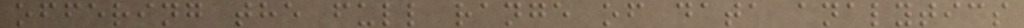offering the full range of data analytics
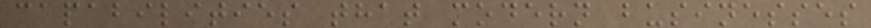capabilities that modern businesses
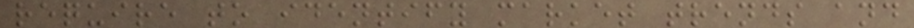require to identify market trends and
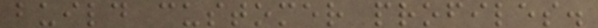build customer profiles.
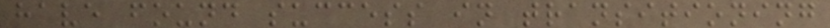have found success in transitioning
